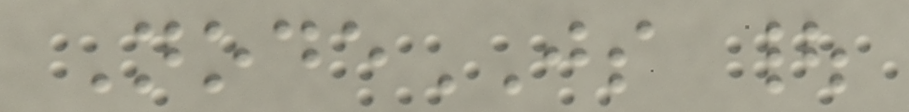NodeJS |
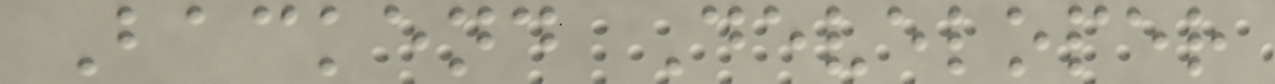Backend Developer
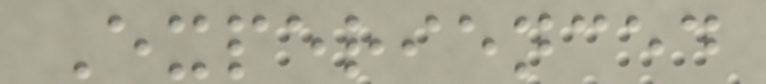Experienced
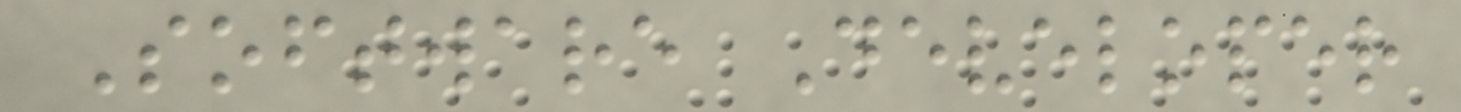Software Developer
